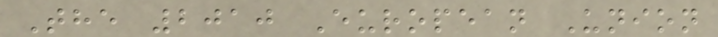The 2010 European Union
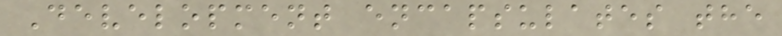Development encapsulates the
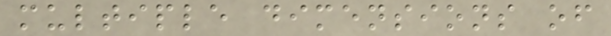multiple dimensions of
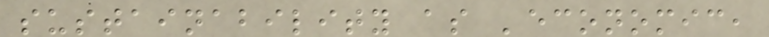sustainability as 'economic,
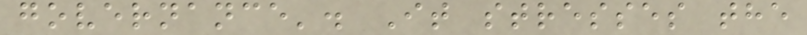governance'. It stresses the
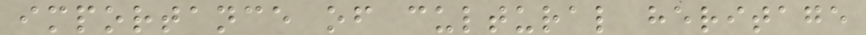importance of cultural heritage
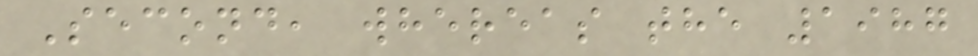Second, whereas the 1987
